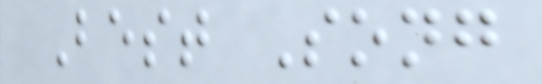Best Song
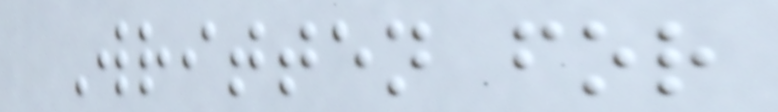Written for
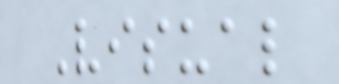Visual
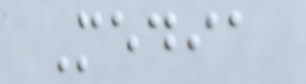Media
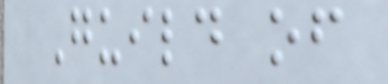Guild of
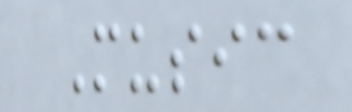Music
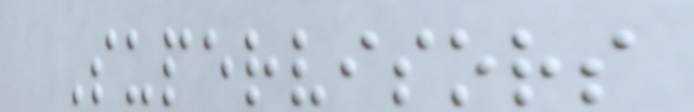Supervisors
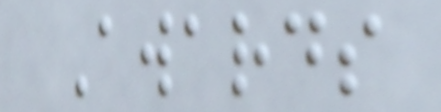Awards
